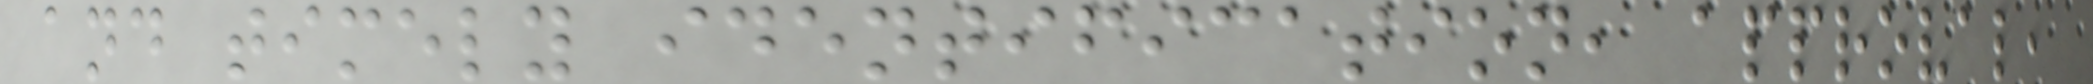and timely identification, approval,
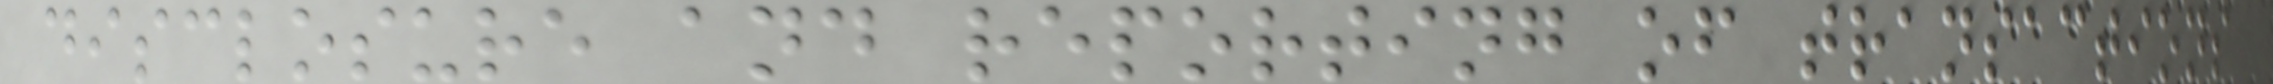disclosure and reporting of transactions
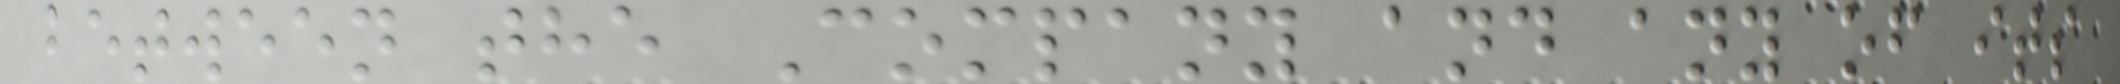between the Company and any of its
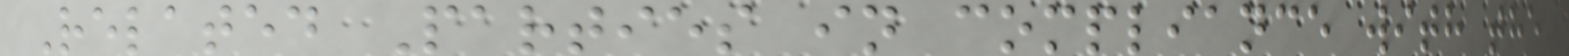Related Parties in compliance with the
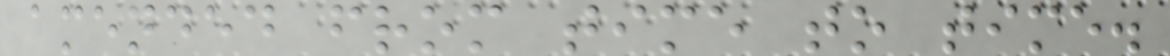amended from time to time.
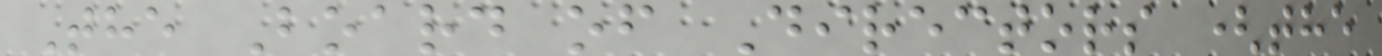The Board of Directors (the
